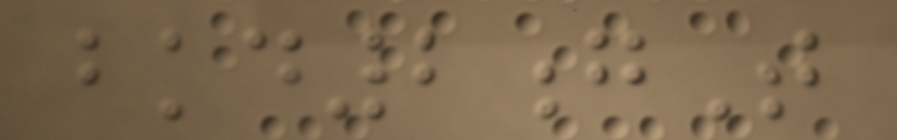bkd2gT
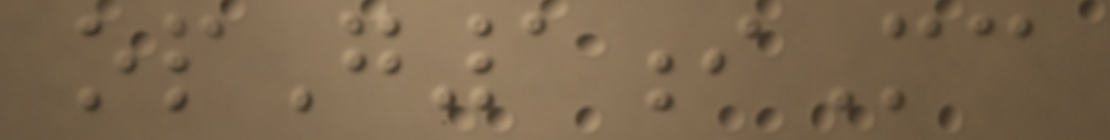opG1iMc
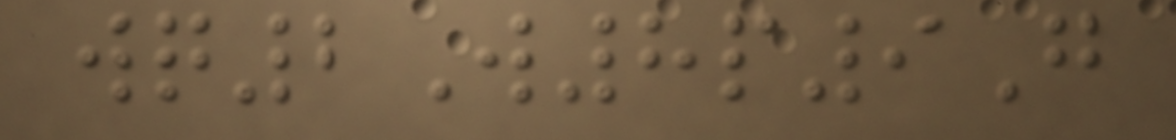wq2W8p9G
